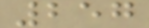257
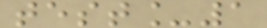test_1
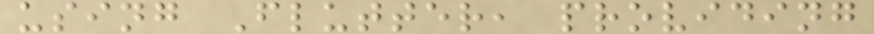using Flutter, providing
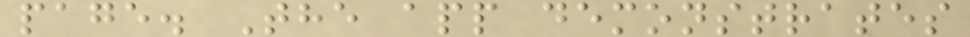page. The app demonstrates
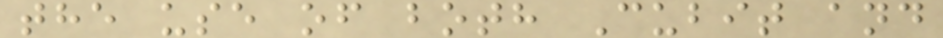the use of both Cubit and
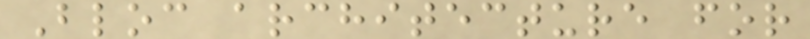Bloc architecture for
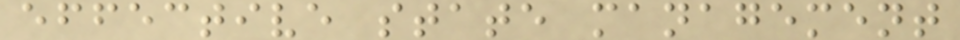effective state management
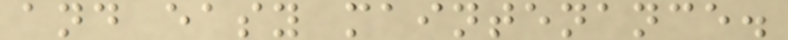and easy maintenance.
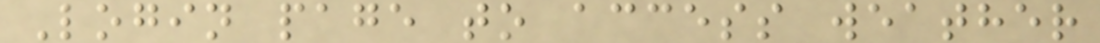Login page to access weather
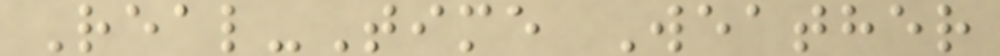Real-Time Weather
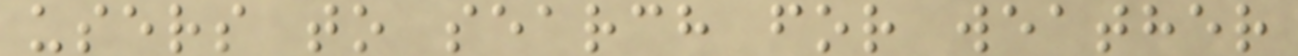users to search for weather
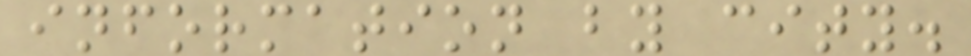information by city.
